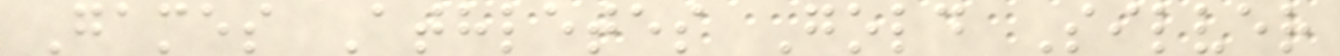Games Athletes Gold Silver
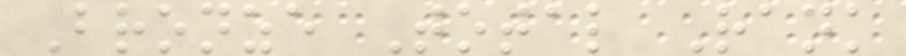Bronze Total Rank
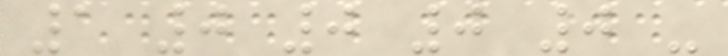1 0 0 0 0 -
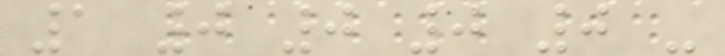1 0 0 0 0 -
